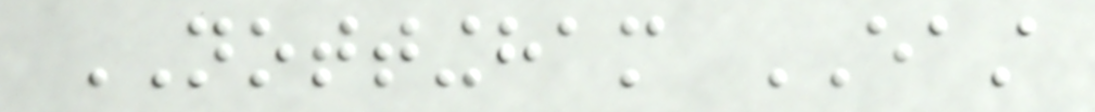NOTTINGHAM EAST
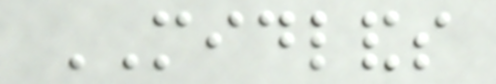MIDLANDS
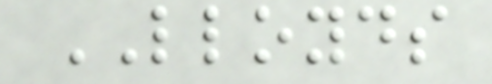LLOYDS
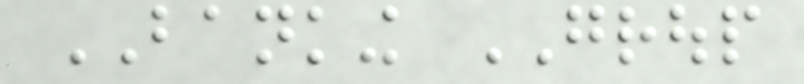BANKING GROUP
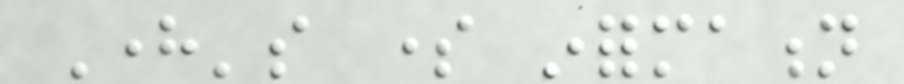Here's some information
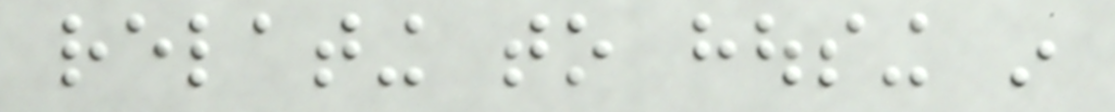relating to housing in
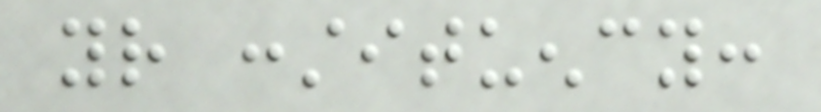your constituency:
